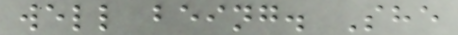well being. She
